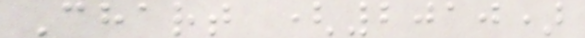Chart (2010)
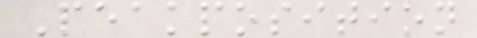Peakposition
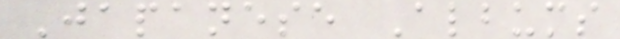Japanese Albums
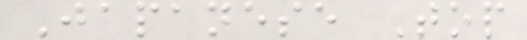Japanese Top
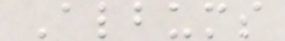Albums
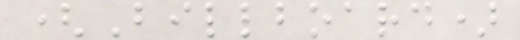(Billboard)
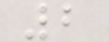2
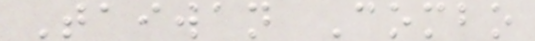Taiwan Combo
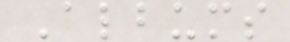Albums
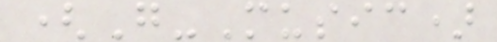(G-Music)
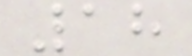18
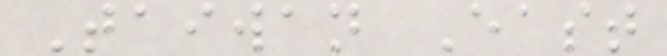Taiwan East
